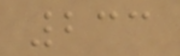233
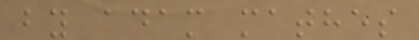by adam mathes
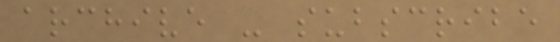archive - subscribe
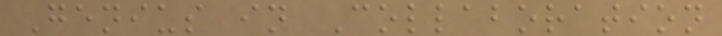Genius in Collaboration
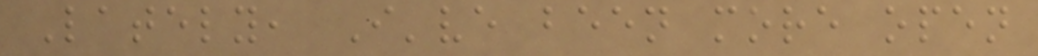Lately, I've been more open
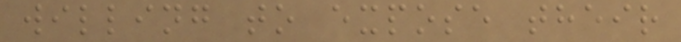willing to expose their
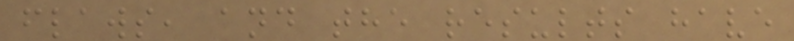flaws, and the results have
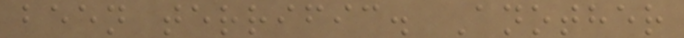been terrific. Another
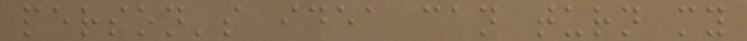person's idea can turn my
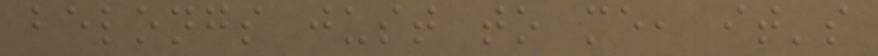belongs just to me, it's
